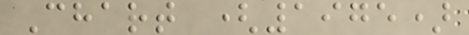Chart (1975)
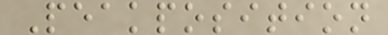Peakposition
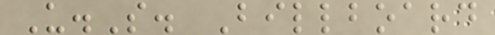U.S. Billboard
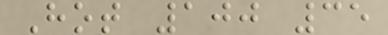Hot 100 35
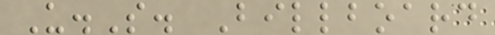U.S. Billboard
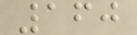160
